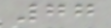77
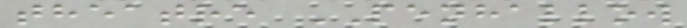theatre PENHALLOW
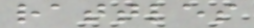rattles
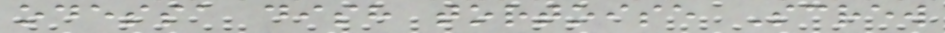odessa dish tortoise Screw
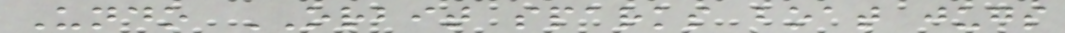Undo ORBIT sparks boat jugs
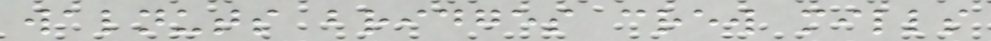walnuts bridges crew mills
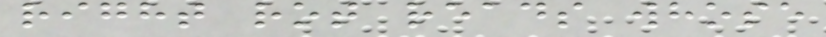right rot reads whose
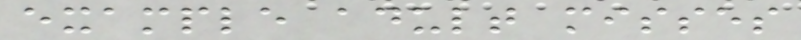example adult misses
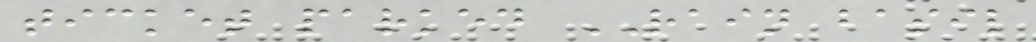ticket parked RAIN basil
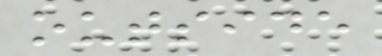outside
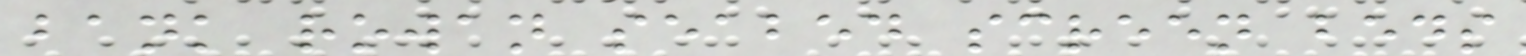bank rowan seabed screen beds
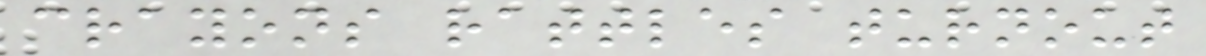crayons rattles turnout
